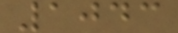1043
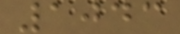1043
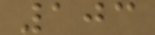103
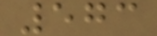573
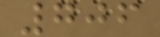706
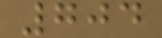704
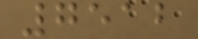7512
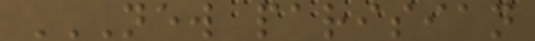NEW PARISIAN
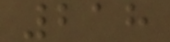218
